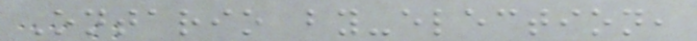Ontario by-election,
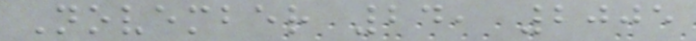November 24, 2005
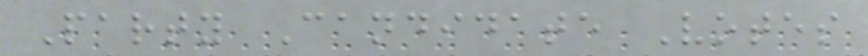Party Candidate Votes
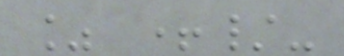% +/-
